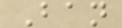Ban
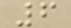6
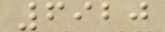6920
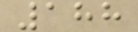188
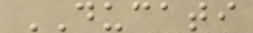DUCATI
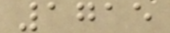1715
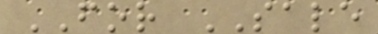FOR SALE
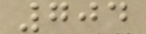704
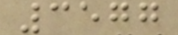3577
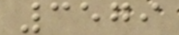3579
